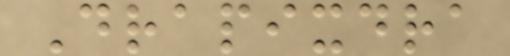Drapixdra
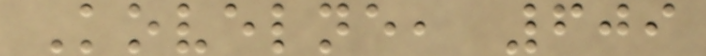Kovelne, 609
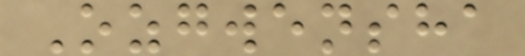Ozgwensha
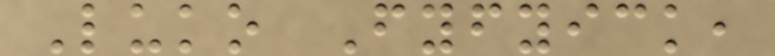Luko Fyfyick,
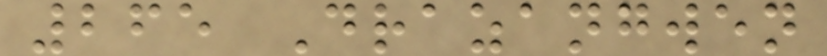265 Drazangwen
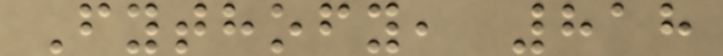Fythofy, 818
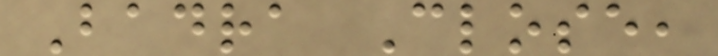Badra Close,
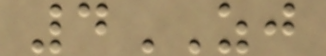4ZJ
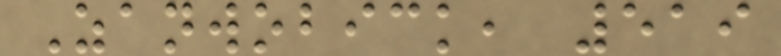Zanwobick, 519
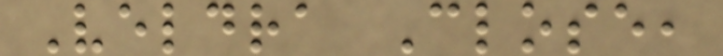Veldra Close,
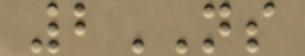2NS
